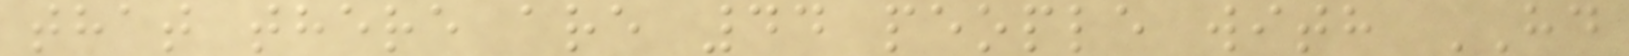that there are 44 people with HD
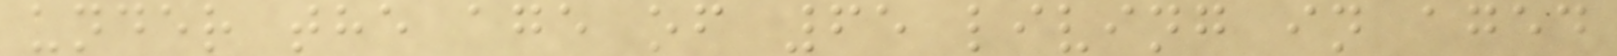under the age of 65 living in aged
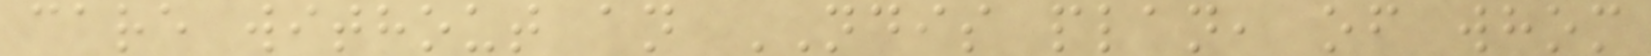care without an NDIS plan, of whom
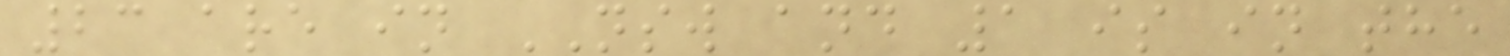23 are in NSW and 1 is in the
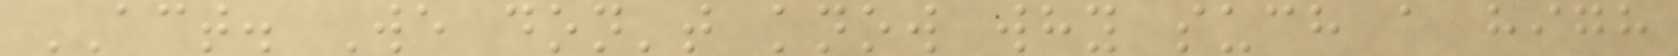ACT. We don't know why such a high
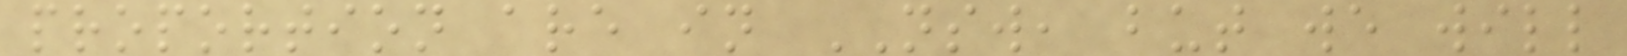proportion are in NSW, but we will
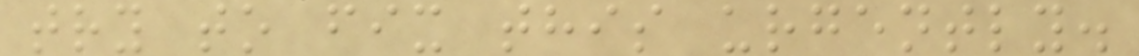try to fix this urgently.
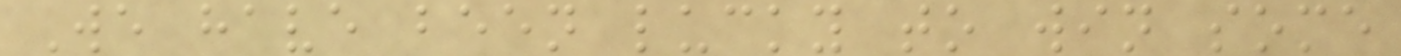We have been lucky to win some
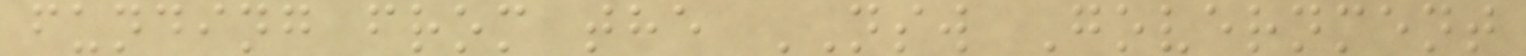funding from the NSW Government
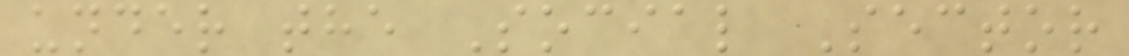under the Social Sector
